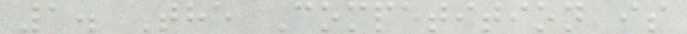1. The Competition is
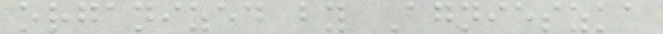organized by Agnieszka
